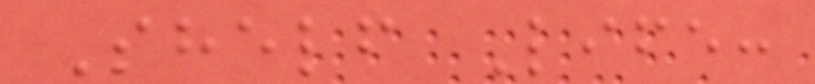Shelf Life:
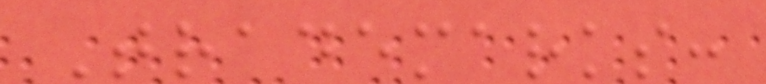Trademarks:
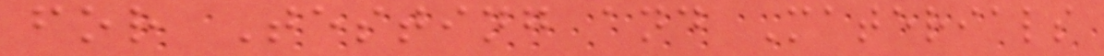for Testing and Materials
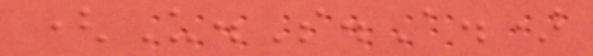(U.S.A.)
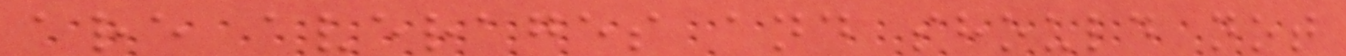are averages and should not
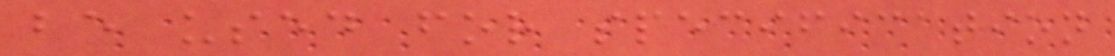be used for specification
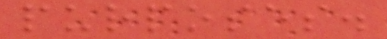purposes.
